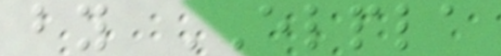by ELPLA
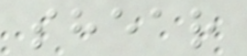shear
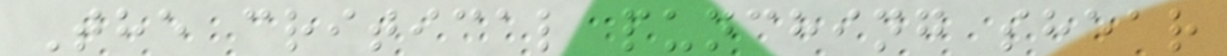The critical punching shear
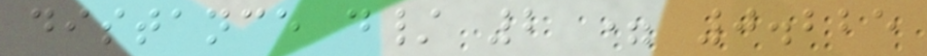distance d/ 2 = 0.225
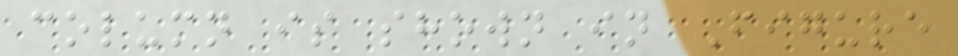column is shown in Figure
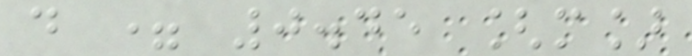d = 0.45 [m]
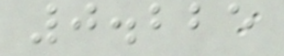0.225
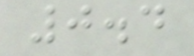0.4
